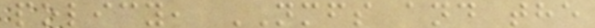policy, NMFS and the
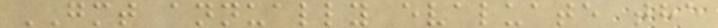GMT annually evaluate the
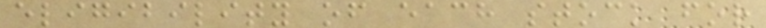eligibility of each stock for
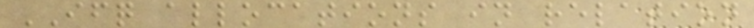IFQ allocations in relation
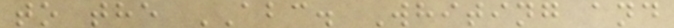to the ABC. Whiting and
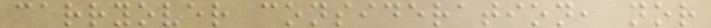carryover consideration, nor
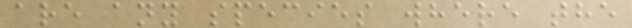are any species where the
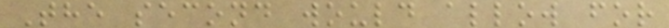The second would allow for
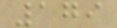179
